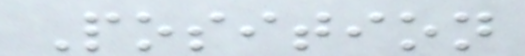Position
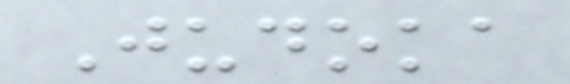Judoka
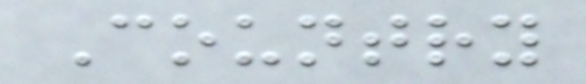Country
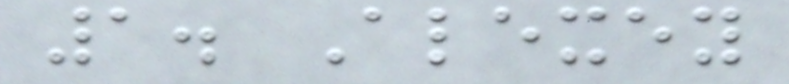1. Alexey
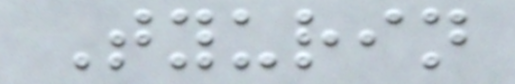Tyurin
